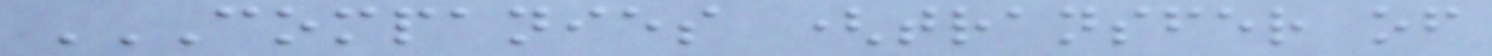COMPANIES (TRANSFER OF
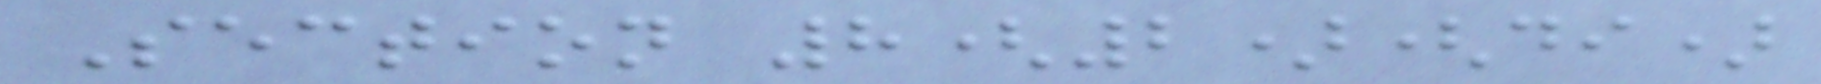Section 8(2)(di)
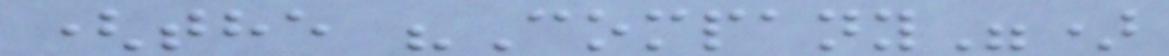(the "Company")
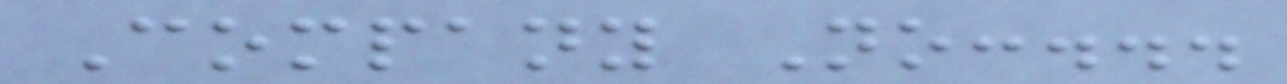Company No:...
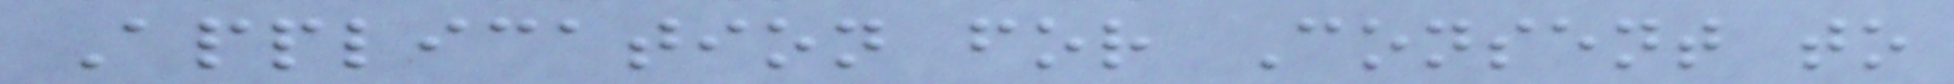Application for Consent to
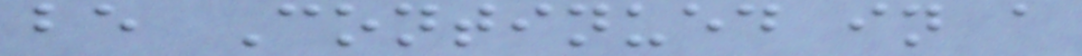be Continued in a
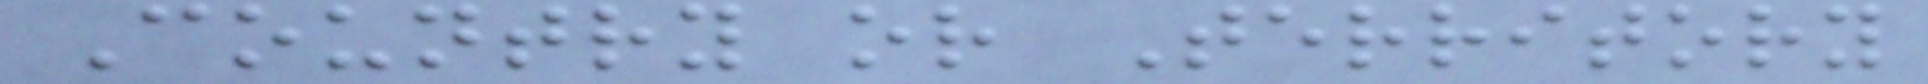Country or Territory
